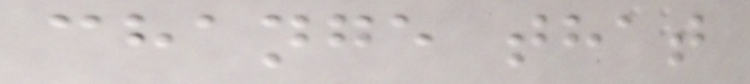change that
